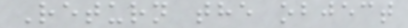Return the object
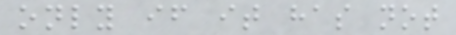only if it has not
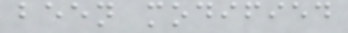been modified
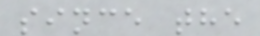since the
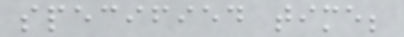specified time;
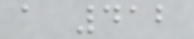a 412
